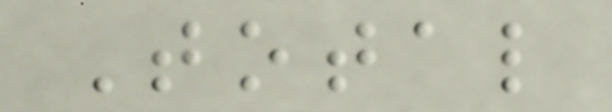Total
